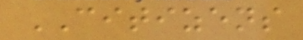CITIZENS
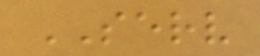SERV
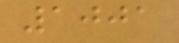1001
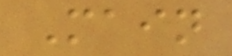Main
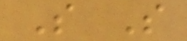S S
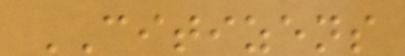CITIZENS
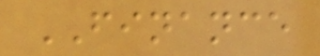FINANCE
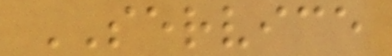SERVICE
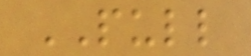PULL
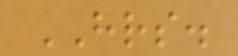HRS.
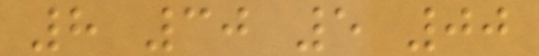8 30 5 00
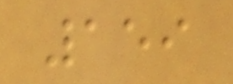159
